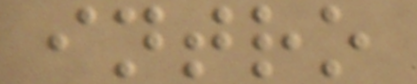intro
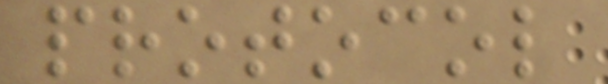protocol
